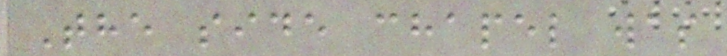The side chapel was
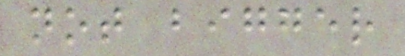not bigger
